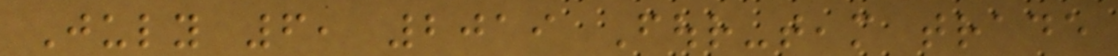July 6, 2019 Four-team trade
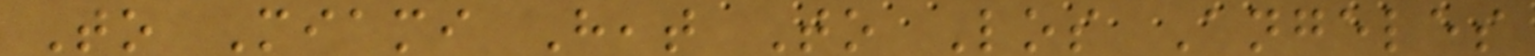To Miami Heat To Los Angeles
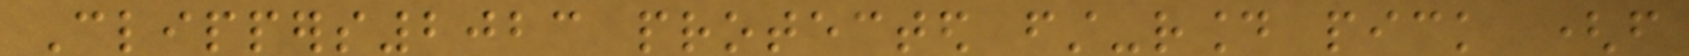Clippers2023 protected first-round pick (from
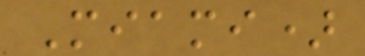Miami)
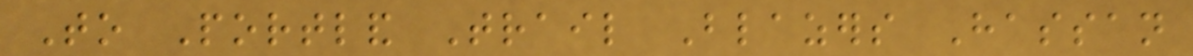To Portland Trail Blazers Hassan
